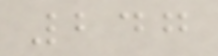247
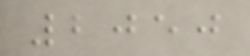2050
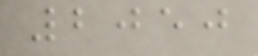2050
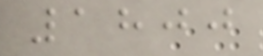1800
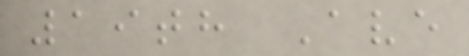19th Ave
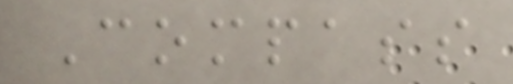Compass
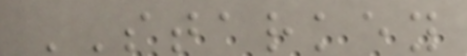STARKEY
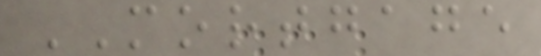MORTGAGE
